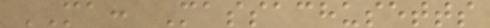MA: Massachusetts
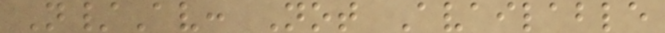N/Av: Not Available
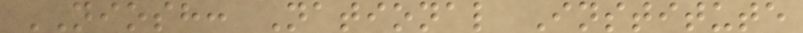NIOSH: National Institute
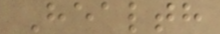Health
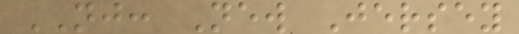NJ: New Jersey
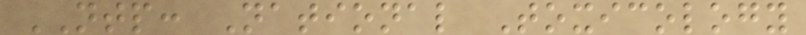NTP: National Toxicology
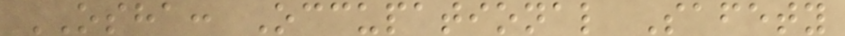OSHA: Occupational Safety
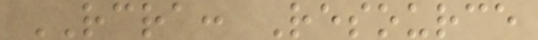RCRA: Resource
